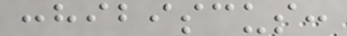:hibiscus:
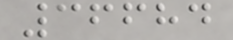36684
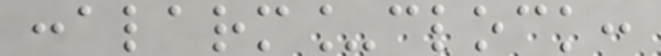:alarm_clock:
